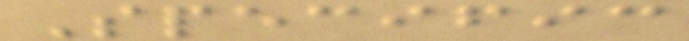Specific
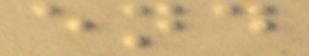end
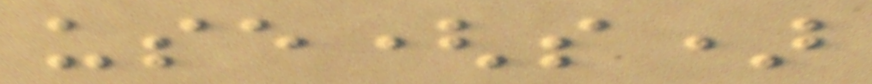use(s)
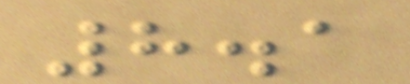8.1
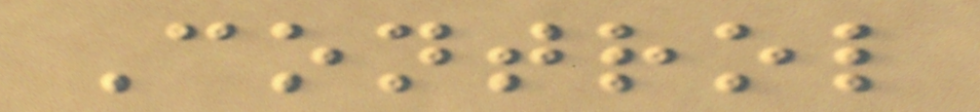Control
